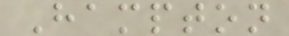Hampton
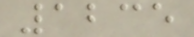1235
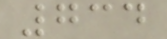734
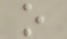o
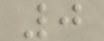0
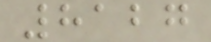8127
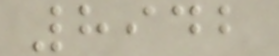8942
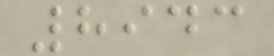8943
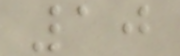10
